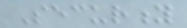Security
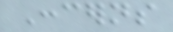Concerns
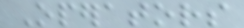Operators
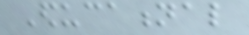Educational
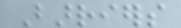Barriers
